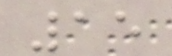15
